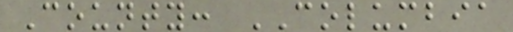County: COLUMBIA
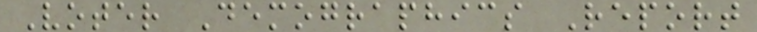Voter Demographics Report
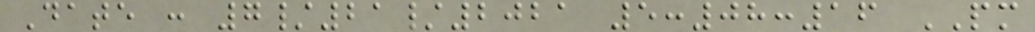Date : 7/21/2021 5:08:16 PM
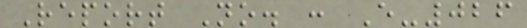Report No. : E-026
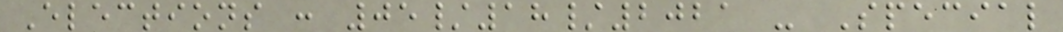Elections : 05/18/2021 - Special
